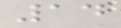14
